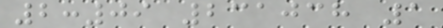2:09 231038 1
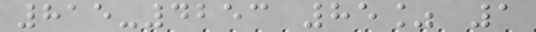815-4253 85% 1
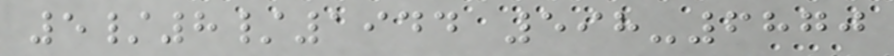5/8/1944 598-6870
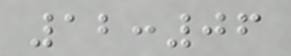12:06
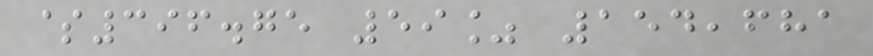$396.75 59% 154,681
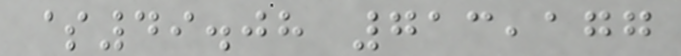$49.08 713,177
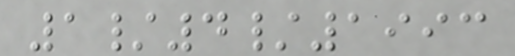1/4/1993
